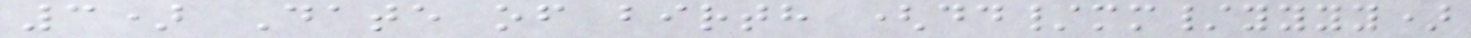3) Date of birth (dd/mm/yyyy)
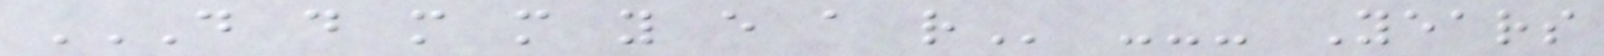D D M M Y E A R --- Years
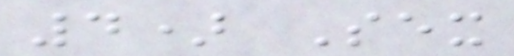4) Sex
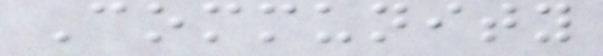Community
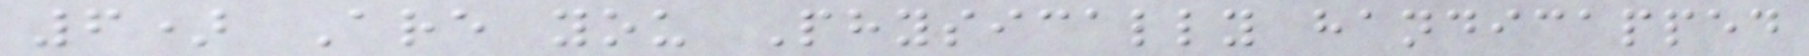6) Are you Physically handicapped
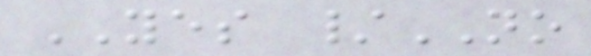YES /NO
